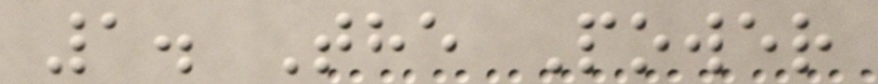1. The Power
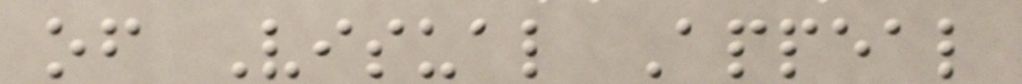of Visual Appeal
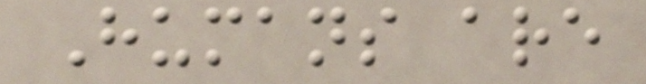Humans are
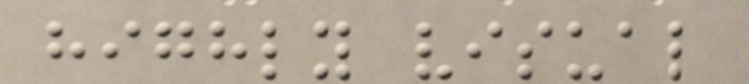highly visual
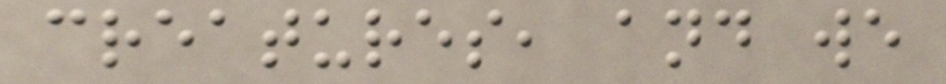creatures, and we
